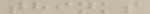thinks
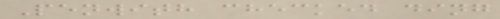Penwith checked ding
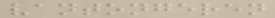vantongeren
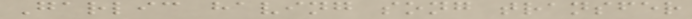Garlic having song transfer
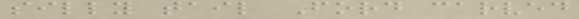silly tail Ford carved
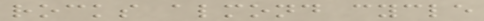rocks almond cycle
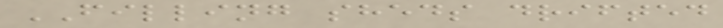FILLING sheds drifted
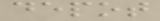depot
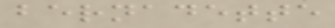bernadette
